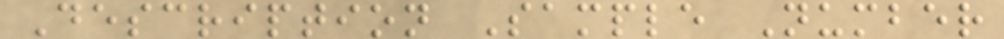Description Sample Number
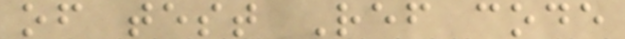of test Ref code
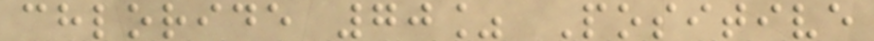chloride 70% Positive
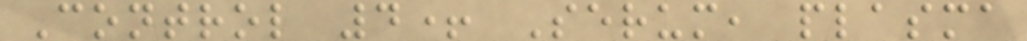Control 4+ Serum, plasma
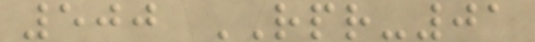500 RPR-01
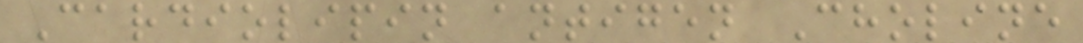Cardiolipin antigen Choline
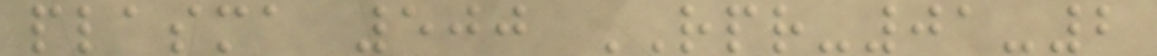plasma 500 RPR-01-2
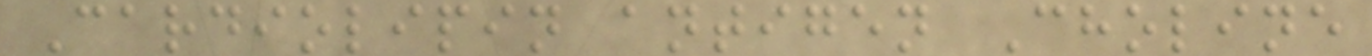Cardiolipin antigen Choline
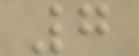7
